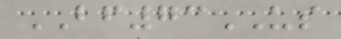BF73US
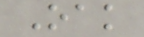Oak
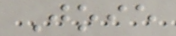Joie
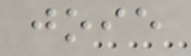joie
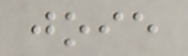joie
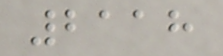2118
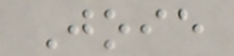Joie
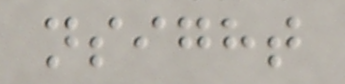nsight
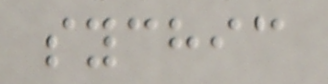sychic
